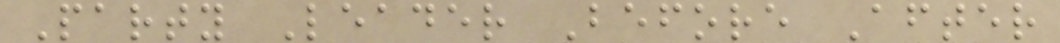Party Leader Before After
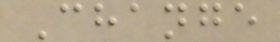Change
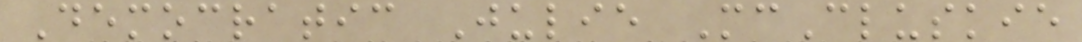Democratic Julie McCluskie
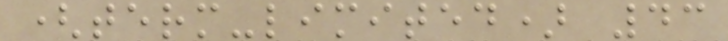(term-limited) 43
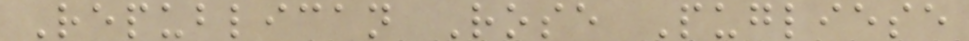Republican Rose Pugliese
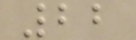22
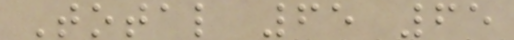Total 65 65
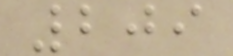209
